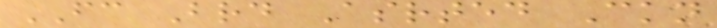FC Brd Asrted Ckn
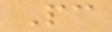Pc
